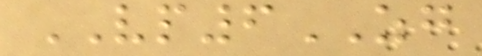VP6ZG
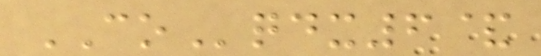COqdx6&
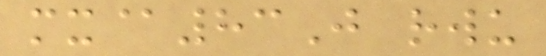mx@83J rwu
